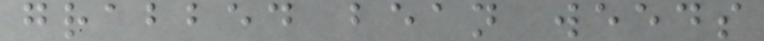grabbed bean weeds
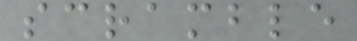scramble
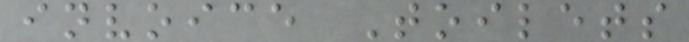invoice Toilets
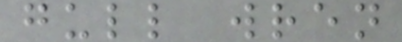gull wren
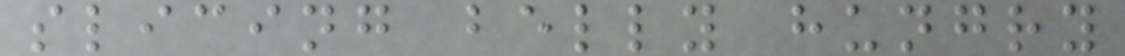slicing belly hungry
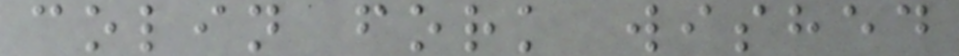colin fork wished
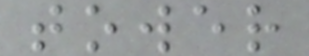tower
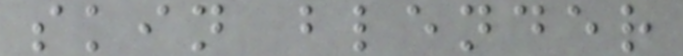skin blender
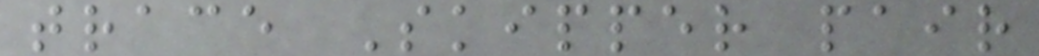trace Skipper pair
